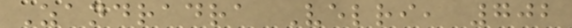Zandradra Velri, 702
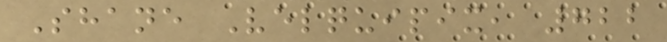Shane Velquipix, 722
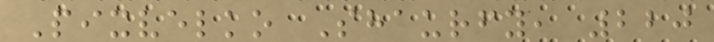Pixvelko Shaurfy, 220
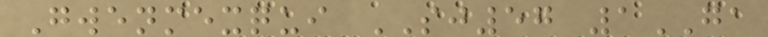Gwenmexqui SJ57 1GA
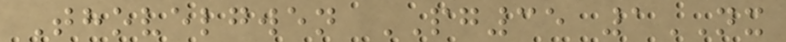Thovelgwen PG35 1NX
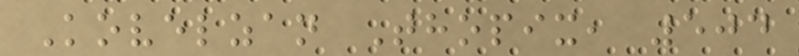Kovelzan Thopix, 504
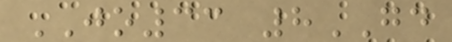JO33 8GD
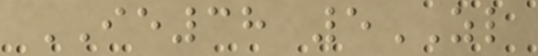IE38 5ZL
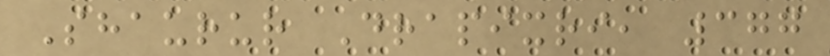Shaurur Drapixri, 377
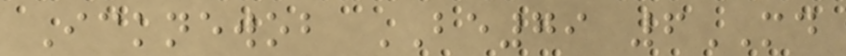Icknewob BE79 6MD
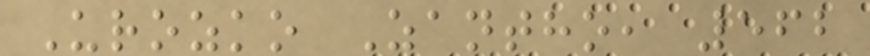Urozko Zantho, 562
